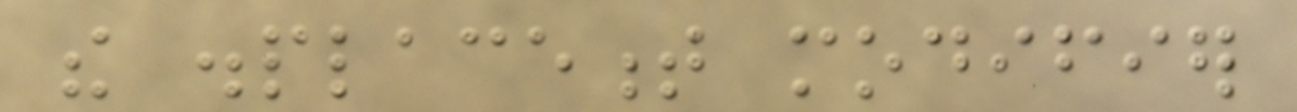the displacement modifier
